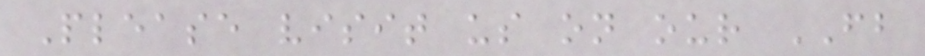Please visit us on our FB
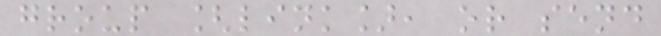group [link], or send
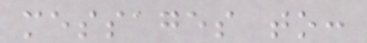messages to:
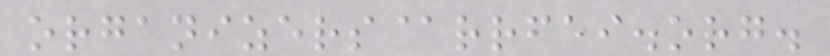organizers@rrfei.org.
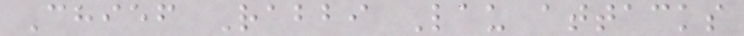Chief Rabbi Lau attacks
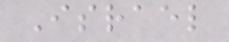Israel
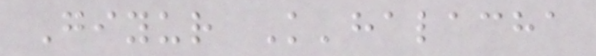Giyur K'halacha
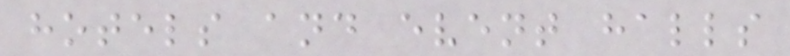hotels and event halls
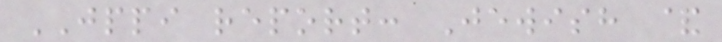JPPI report: Jewish &
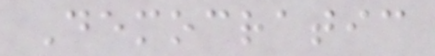Democratic
